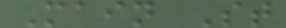Main St
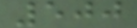500
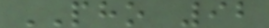PHO 92
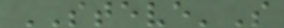STEVE'S
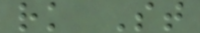rk St
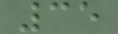35
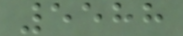5588
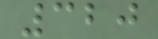320
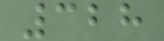328
